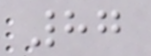87
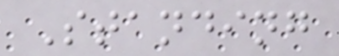Standing
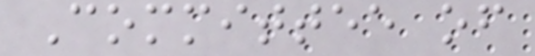Committee of
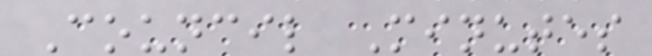Council Minutes
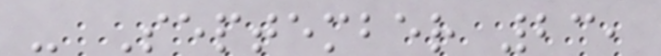- September 23,
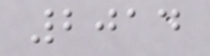2014
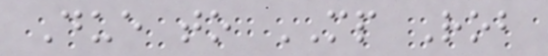Due to MP Rob
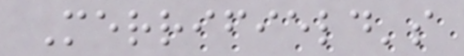Merrifield's
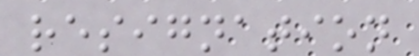resignation
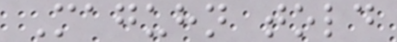Maguhn told
